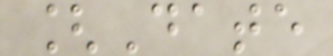[Date
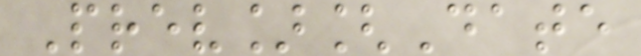Prev][Date
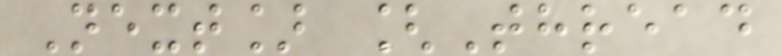Next] [Thread
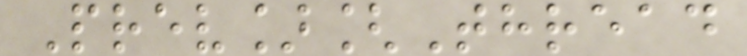Prev][Thread
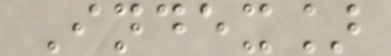Index]
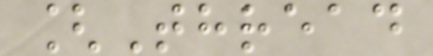[Thread
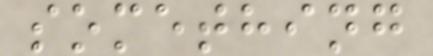something
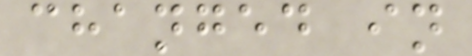changed in
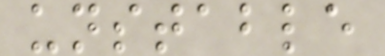unstable
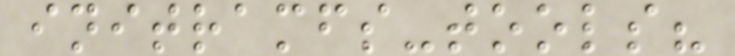initramfs-tools?
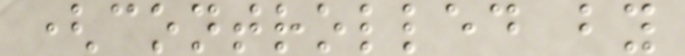(controlled by
